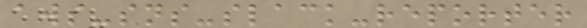aws-sns-slack-reporter
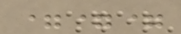===
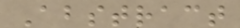Abstract
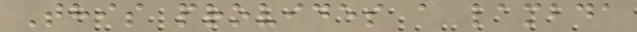This provides a lambda
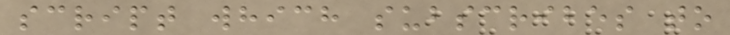script which subscribes to
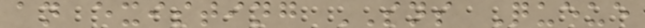an existing SNS Queue
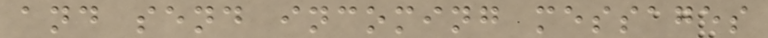and send incoming messages
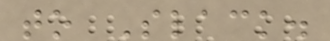to Slack.
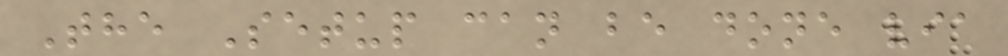The Setup can be done via
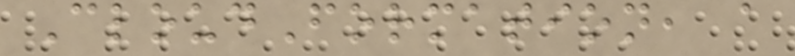CloudFormation, a
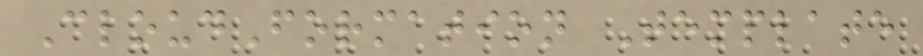CloudFormation Template
